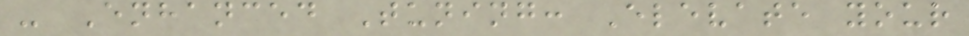- Enhanced Tuning: Elevate your
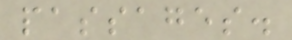passages.
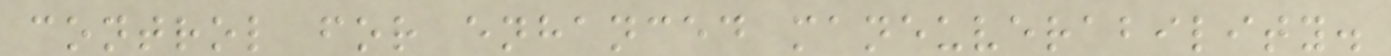control for enhanced maneuverability.
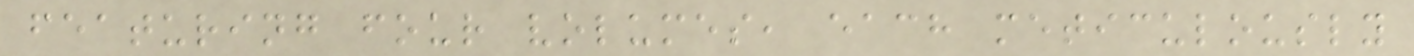featuring four volumes, each meticulously
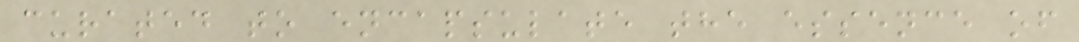curated to encapsulate the essence of
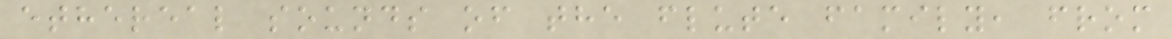ethereal sounds of the flute family, from
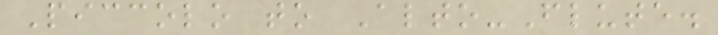Piccolo to Alto-Flute.
